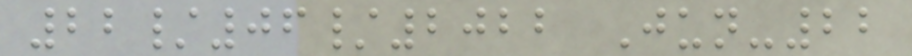22/06/2022 Jun-22
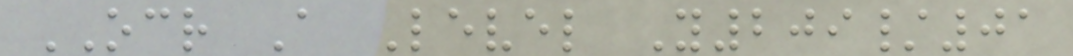OCR A Level Y209/01
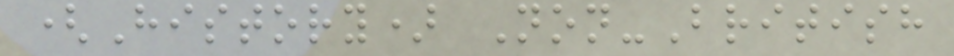(History) Non-British
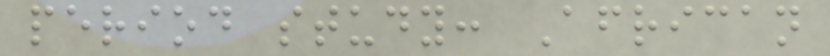period study: African
